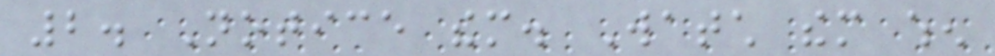2. Notice them. Watch them when
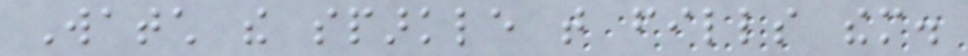Watch the sparkle that fills them.
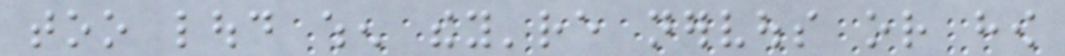too loud when they're nervous or how
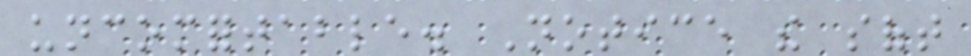uncomfortable. Notice the soft
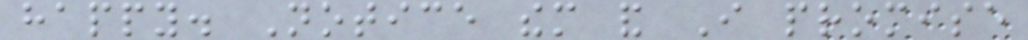happy. Notice them and I promise
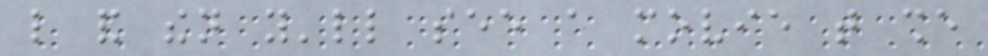like and then you'll see a movie that she
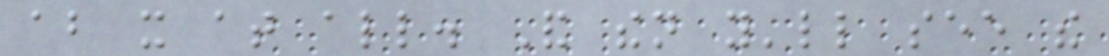about it at all. And then you'll see the
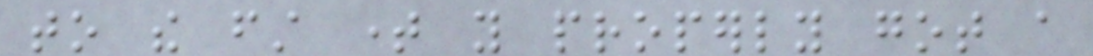to the first time you properly got a
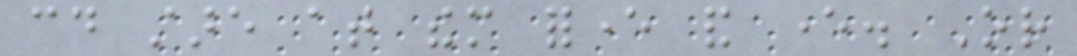could stare at them forever and ever. Or
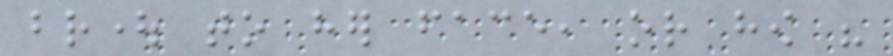brought to her face, or how his
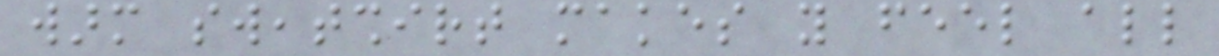warm sweatshirt makes you feel all
